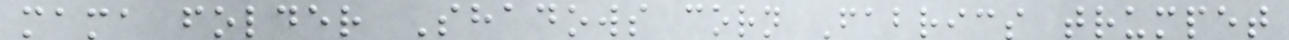mama folder Shadows corn Fabrics trumpet
